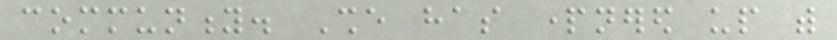community. She has partnered up with
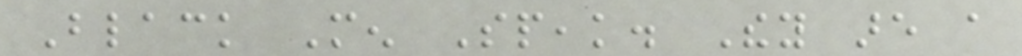Black Men Speak. They are a
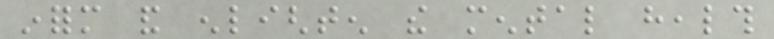inform and enlighten the mental health
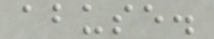abuse.
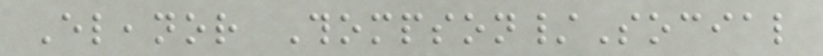Eleanor Thompson/Social
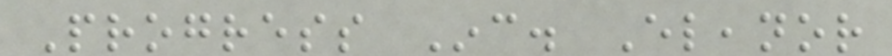Progress Inc. Eleanor
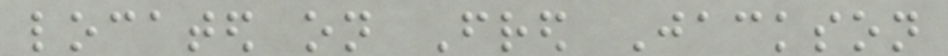located on Fred Jackson
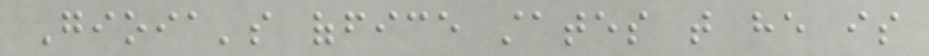Gioia's office states that he is
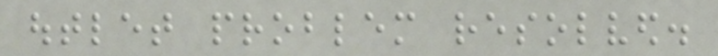outlet problem resolved.
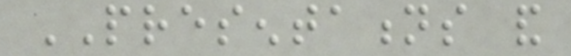PRESENTATIONS and
